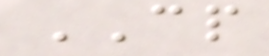CP
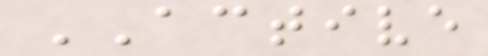ACTIVE
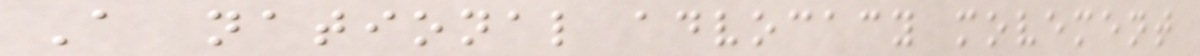A national advocacy movement
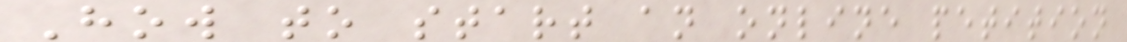How to start an online petition
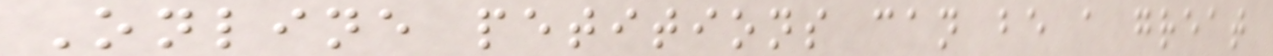Online petitions can be a great
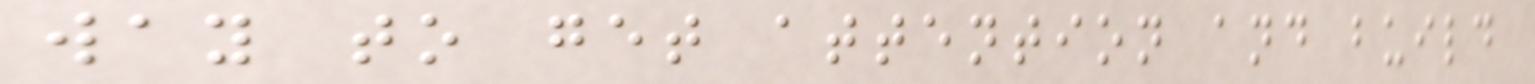way to get attention and build
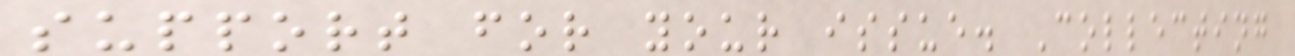support for your issue. Collecting
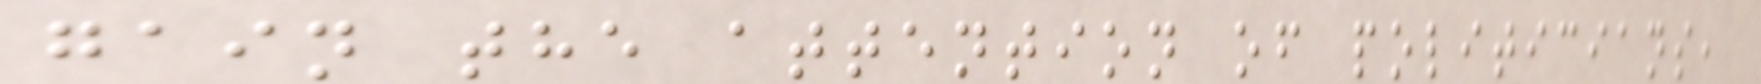gain the attention of politicians,
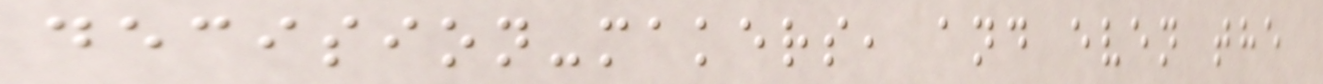decision-makers, and even the
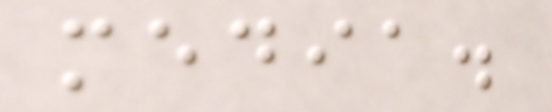media.
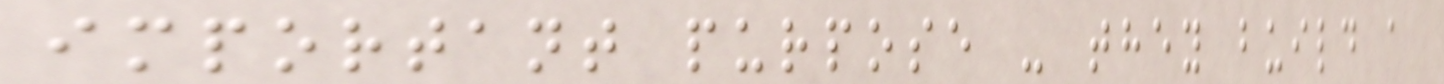important purpose - they build a
